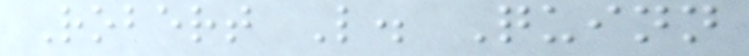Robert L. Quinn
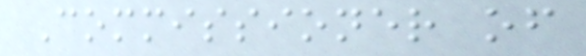Commissioner of
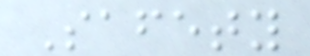Safety
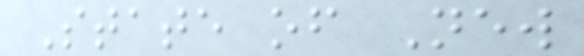State of New
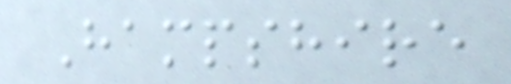Hampshire
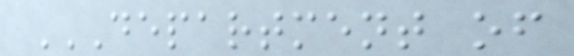DEPARTMENT OF
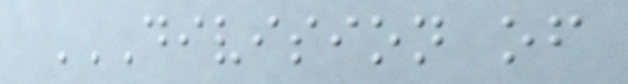DIVISION OF
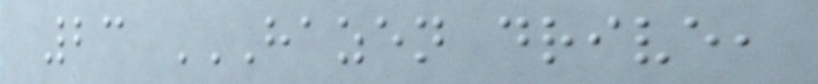23 HAZEN DRIVE,
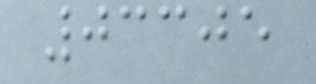03305
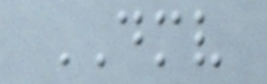DMV
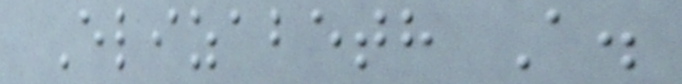Elizabeth A.
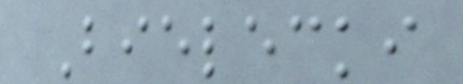Bielecki
